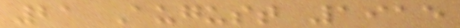21 August 1915
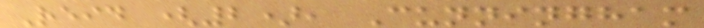Reid (2), Cunningham
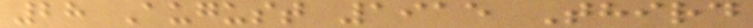28 August 1915 Third
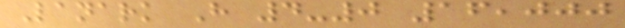Lanark H 4-0 16,000
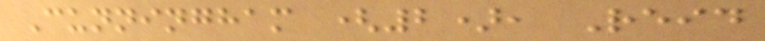Cunningham (2), Reid
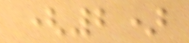(2)
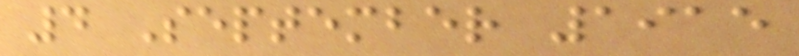4 September 1915
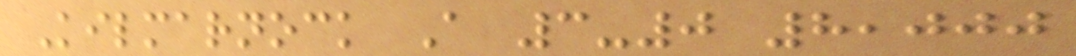Kilmarnock A 3-0 8,000
